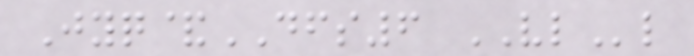Jyq&DFS6 VLl
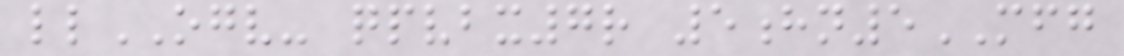llOGV- qpvbx7r 5hn5MFG
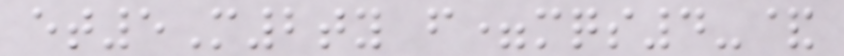et5M2ty f=mqs4-&
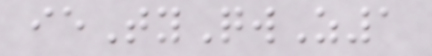ieTyQwZ1
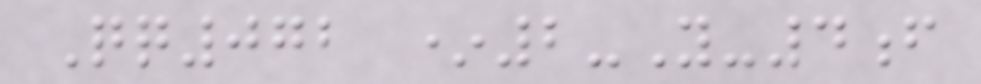Qq072 *2-Y-4f
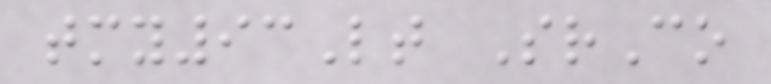tmy93Lt SrCo
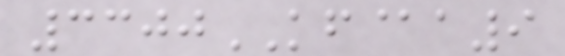3300KF@a9
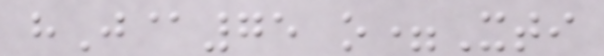hJ@75 o=Xti
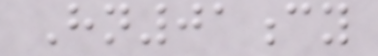Hn01cy
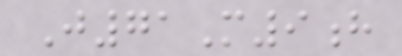J71M9h
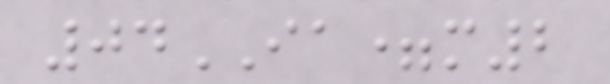04IA=m2
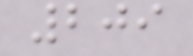209
